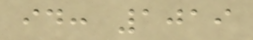id: 1019
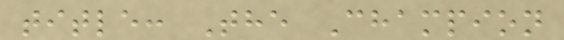title: The Champion
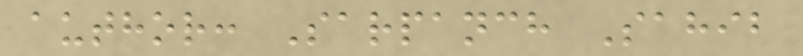author: Sarpanch Sahib
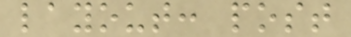layout: post
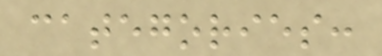categories:
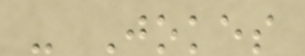- Jokes
